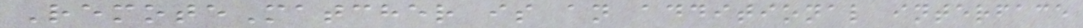RemoteMatcher is an additional interface
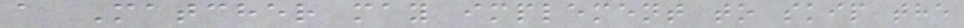a Matcher may implement to skip the
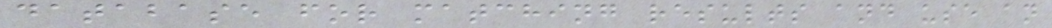database for matching results and use an
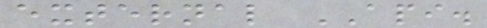external API.
